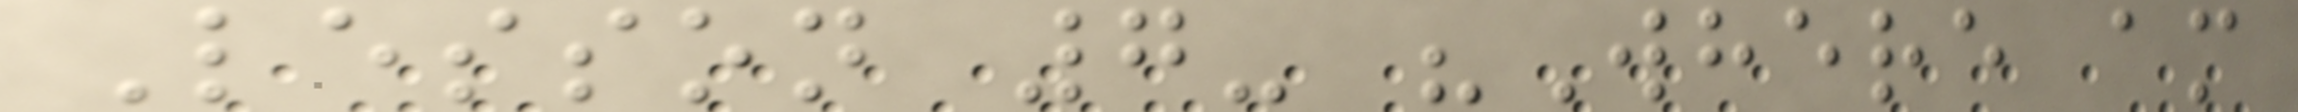Lesson 7- "Where am
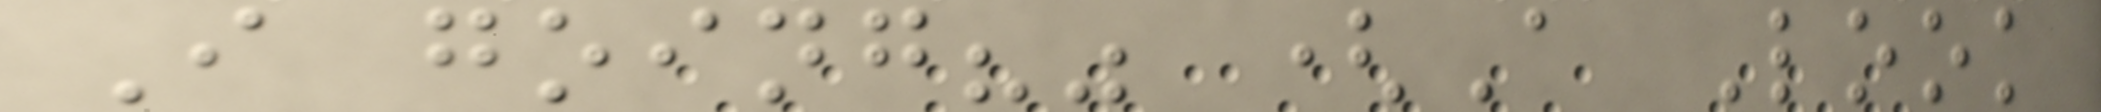I going?" (A Look
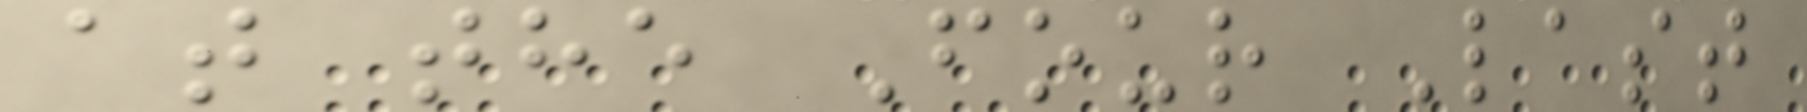at the Four Last
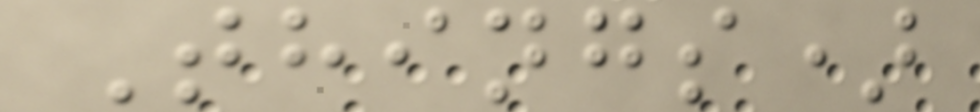Things)
